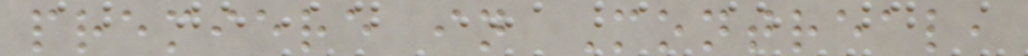premiere in Montreal,
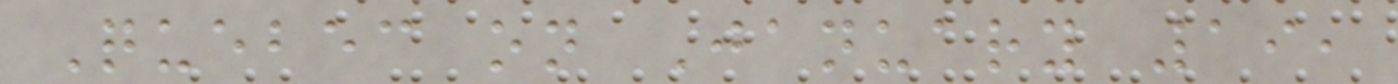Quebec on January 19,
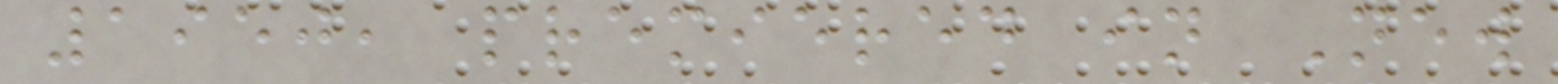1950, premiered in New
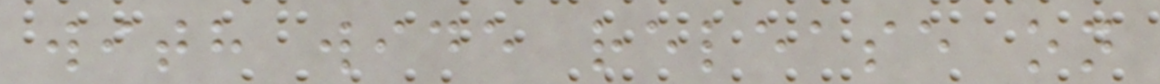with wide release on
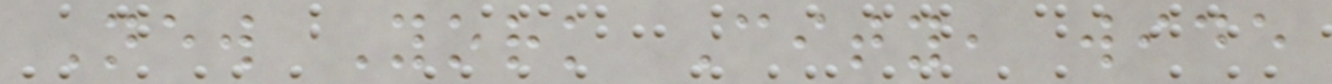New York City, wide
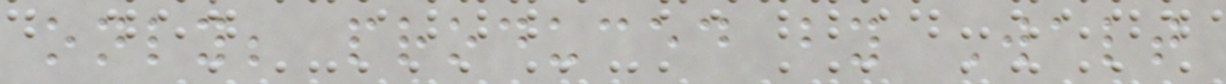only; produced by Walt
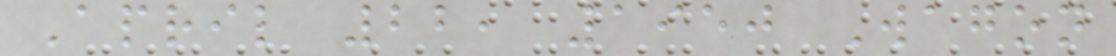April 22, 1950 Wagon
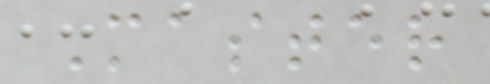Master
